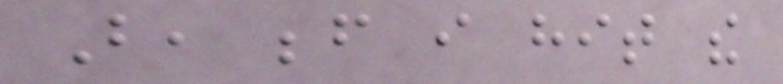But, before i hit the
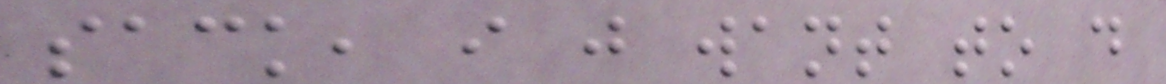sack, i just want to do
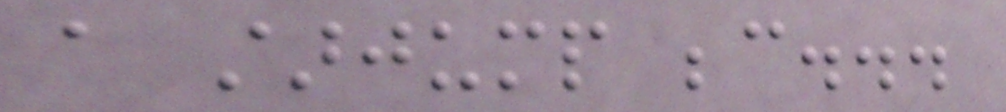a starjump because...
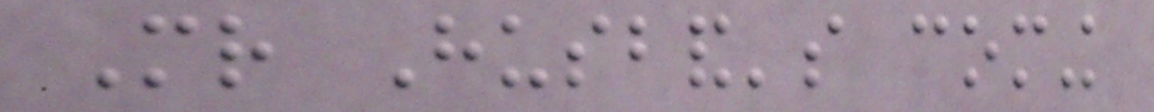Mr Husband's coming
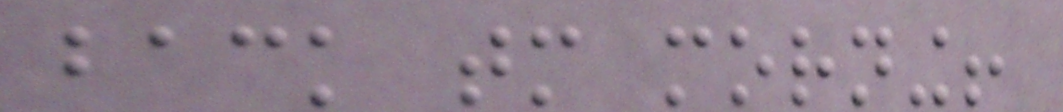back tomorrow morning!
